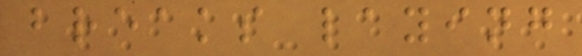breaks laying
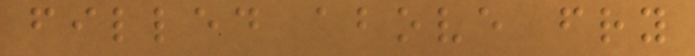filled above fry
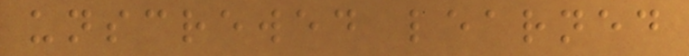unscrewed learned
